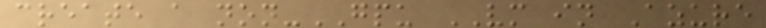create a non-GPU VM in Azure
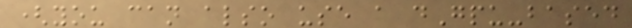(you can also use a dGpu-based
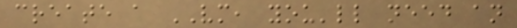create a VM, you'll need an
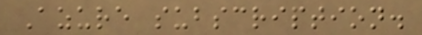Azure subscription.
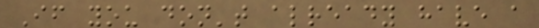If you don't already have a
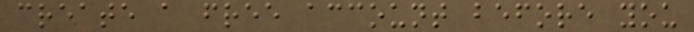create a free account before you
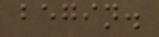begin.
